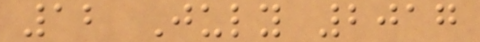12 July 2017
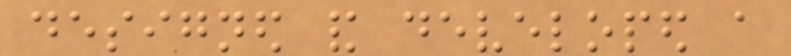designed and developed a
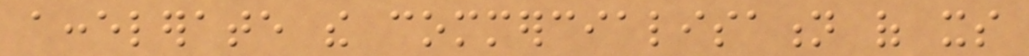accelerate the commercialisation of its
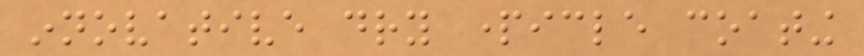innovative dry particle coating
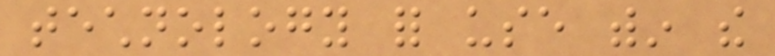technology for use within the
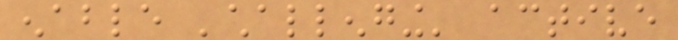enable 'challenging' active
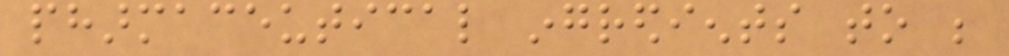pharmaceutical ingredients to be
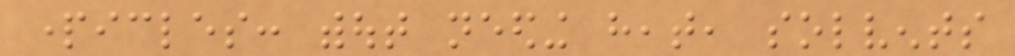particles: without needing heat, solvents
